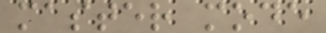master mode
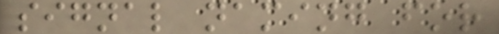signal naming for
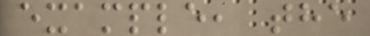example, the
